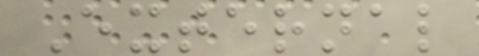External
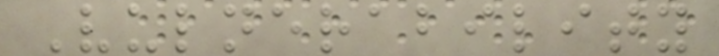Vulnerability
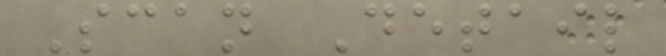Scan Detail
